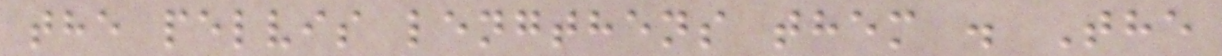the pelvis lengthens them . The
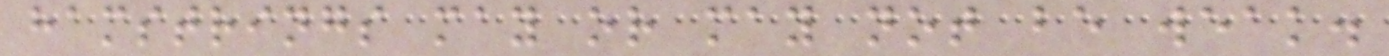hamstrings may or may not be weak.
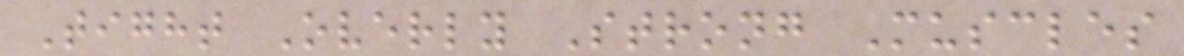Tight Overly Strong Muscles
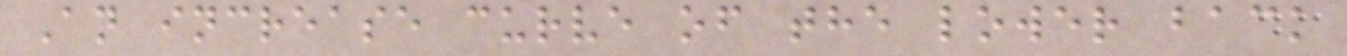An increase curve of the lower back
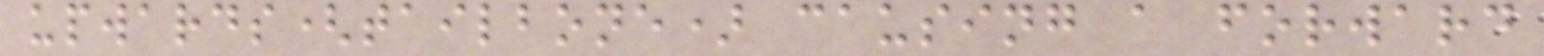upwards(tailbone) causing a forward
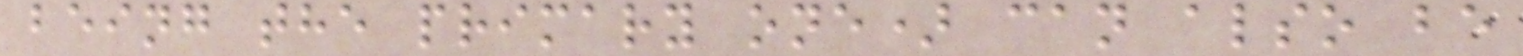being the primary one) can also be
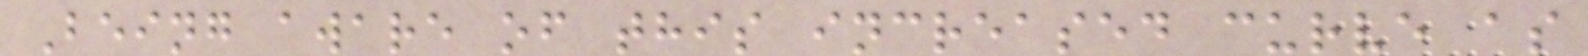Being aware of this increased curve as
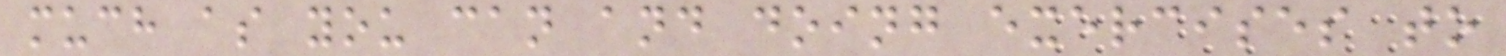much as you can and doing exercises to
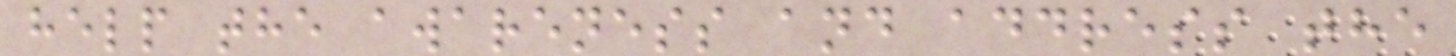help the awareness and address the
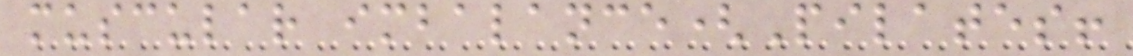muscular imbalance(Pilates!
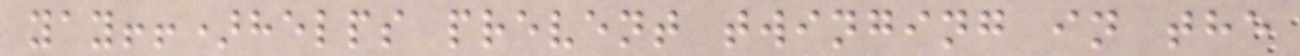yay!!)helps prevent twinging in the
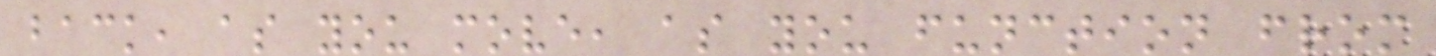back, as you move, as you function from
